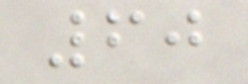60
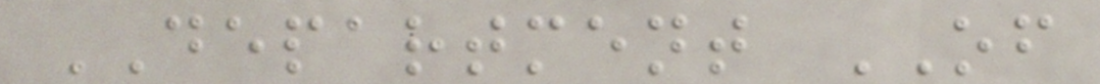DEPARTMENT OF
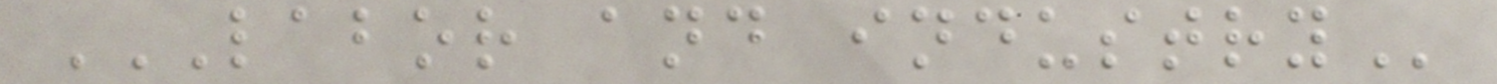LABOR AND INDUSTRY
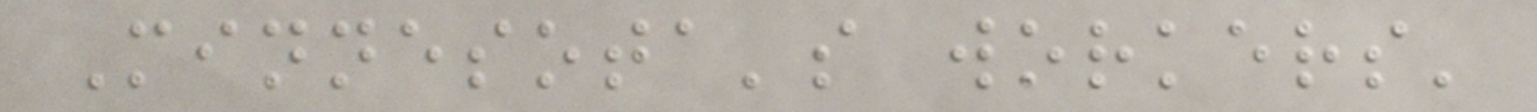Minnesota's workers'
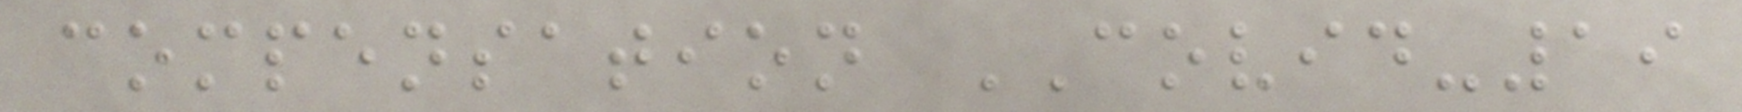compensation COVID-19
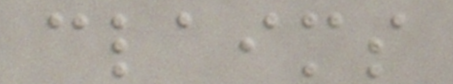claims
